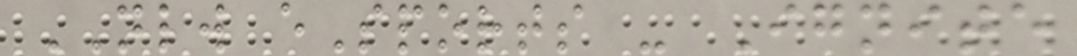NLW eSports - Ignite
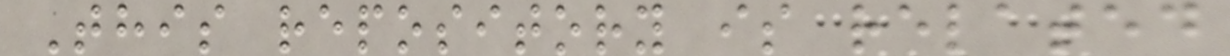This repository is related
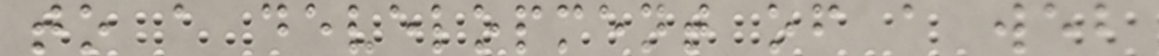to a development of a web
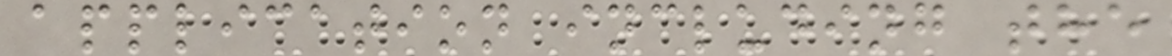application including the
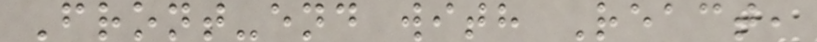Front-end with React,
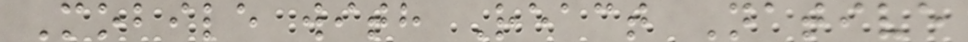Mobile with React Native
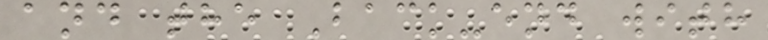and the Back-end with
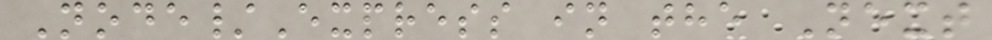Node/Express in the Next
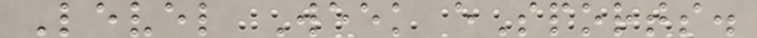Level Week eSports.
